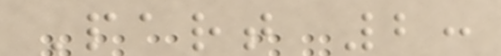Part 2:
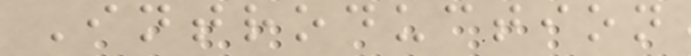Introduction
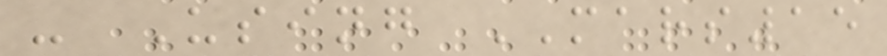- Using MARS15
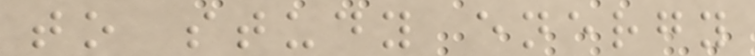to study energy
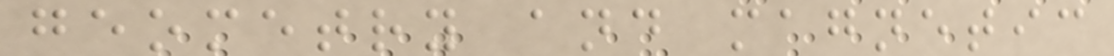geometry and magnetic
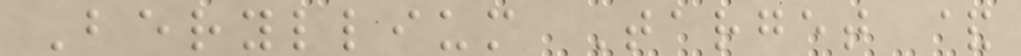Beryllium Target &
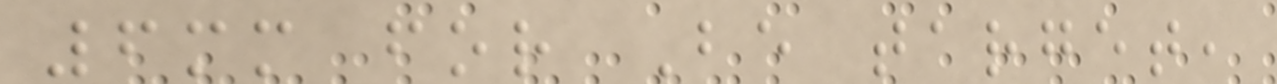6mm for Be target,
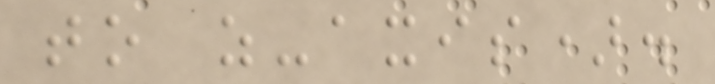to z-axis).
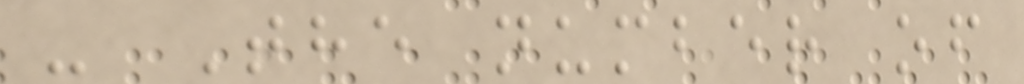- The number of
